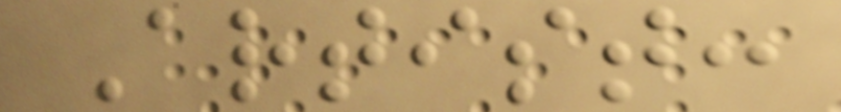Artist:
